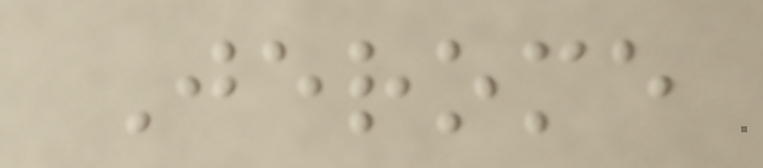Jerome
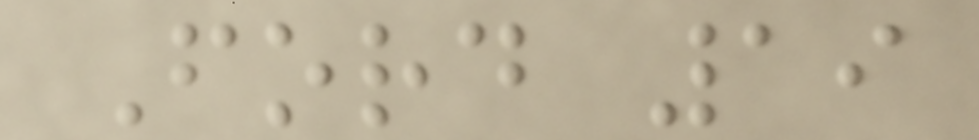Ford 19
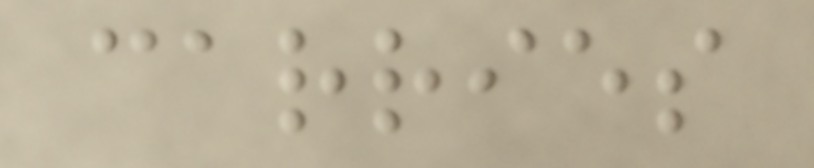carries
